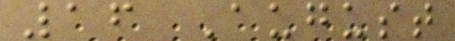16 August
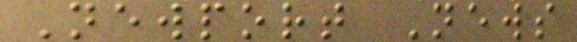Newport News
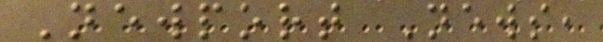Newport News,
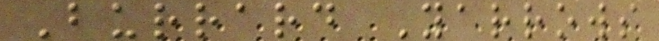Burrard Yarrows
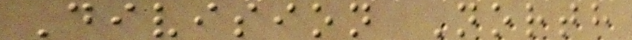Division North
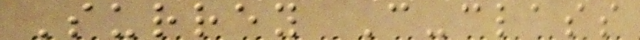Surrey C-class
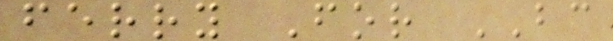ferry For BC
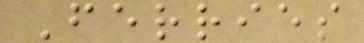Ferries
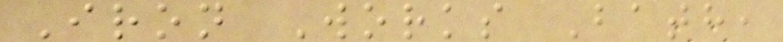Iron Works Bath,
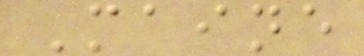Maine
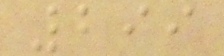299
